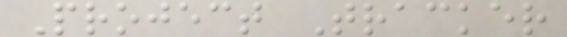Project Tracker
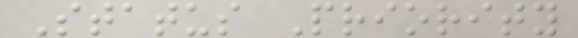Status Priority
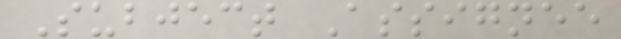Subject Assignee
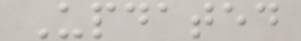Updated
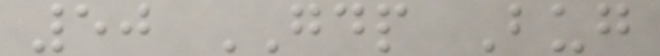50 GDP Bug
